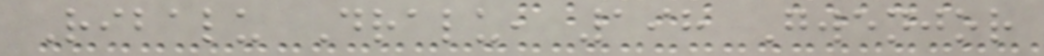Ribalu Dralu, 198 Gwenjor
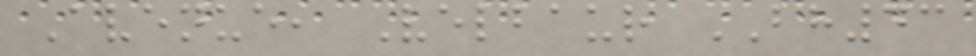Avenue, Velbaur BH43
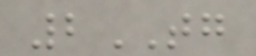2TG
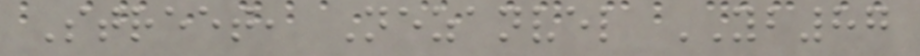Street, Nezanvel YB87
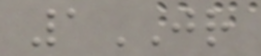1JR
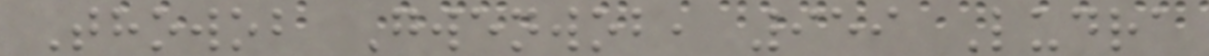Thowob Gwenwob, 959 Ludra
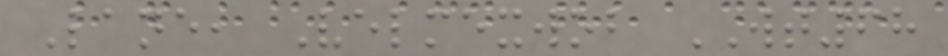Lane, Velmexwob WT68
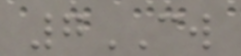7CW
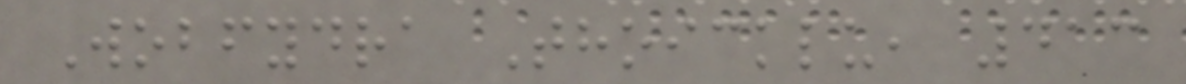Wobfydra Thoicklu, 413
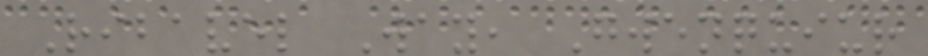Ribavel Way, Gwenquiur
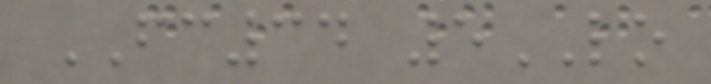FC34 5LO
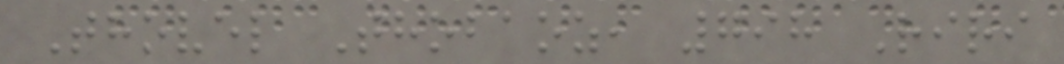Thovel Thobaoz, 798 Riri
